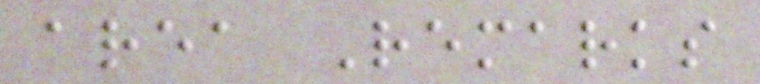area Remarks
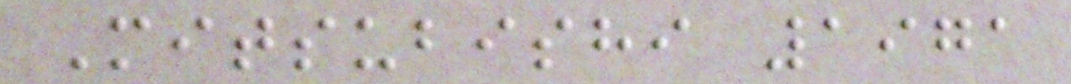Mitsubishi 1971
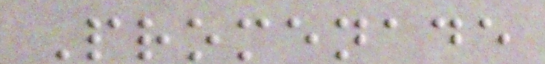Promenade
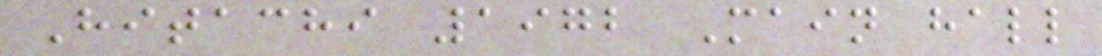Hitachi 1972 Main hall
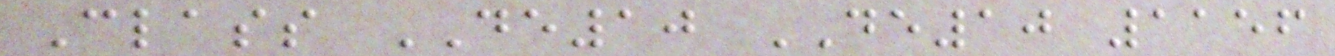Class DE10 DE10 1156
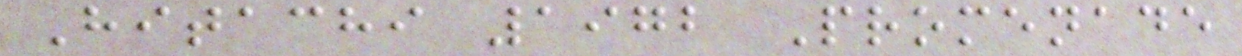Hitachi 1972 Promenade
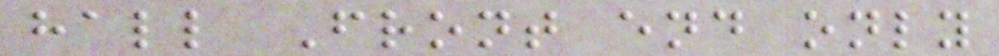hall Front end only
